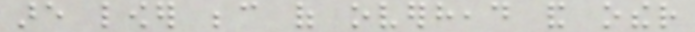are lower because of overhead and other
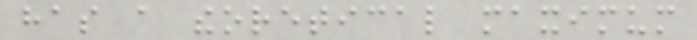has a theoretical maximum
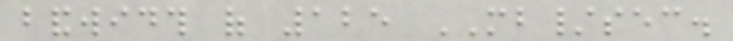bandwidth of 125 MB/sec.
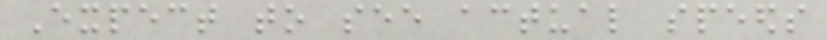Expect to see actual speeds
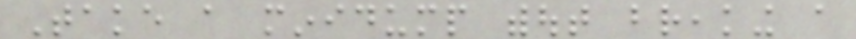Take a minidump without breaking a
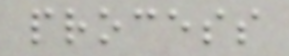process
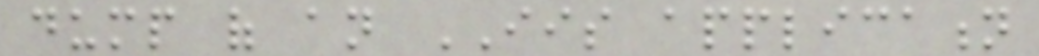dump of an IIS application
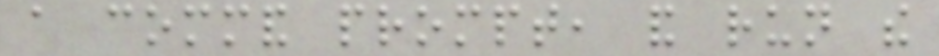a command prompt, and run the
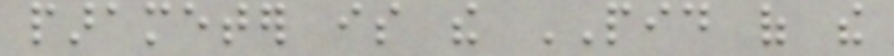parameter is the PID of the
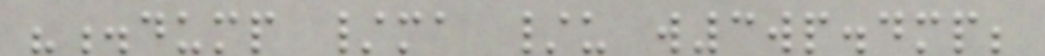".dump /ma /u w3wp.dmp;
